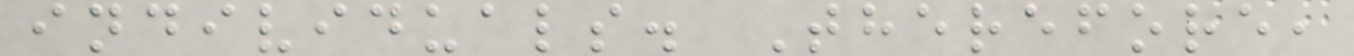individuals. Therefore,
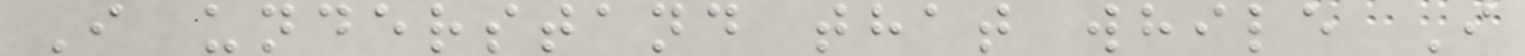I understand that while I
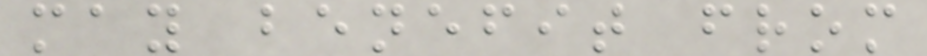may benefit from
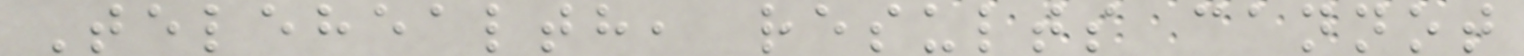Telehealth, results cannot
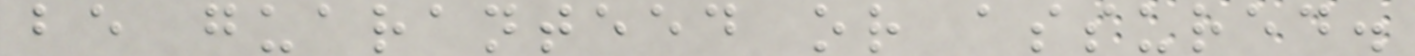be guaranteed or assured.
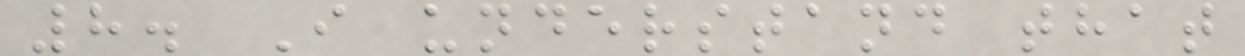8. I understand that
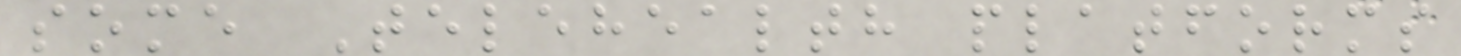some Telehealth platforms
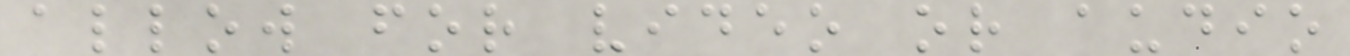allow for video or audio
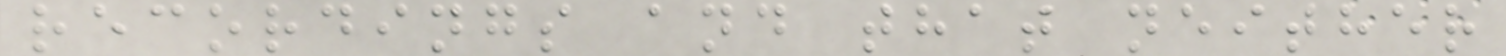recordings and that neither
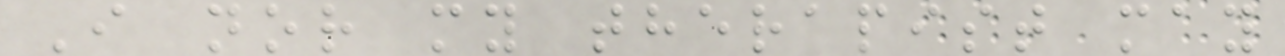I nor my therapist may
